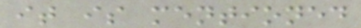it is mentioned
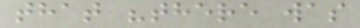that "there was
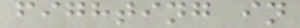fighting in
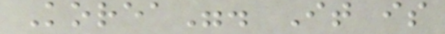Korea". It is
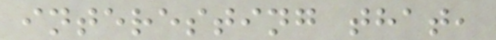interesting that,
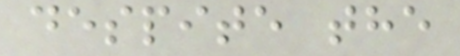despite the
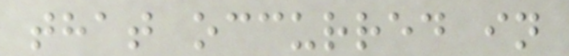that occurred in
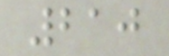210
